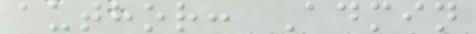author: Admin
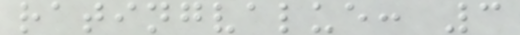ratingvalue: 3
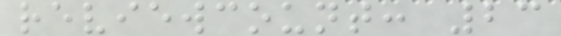reviewcount: 23
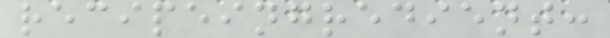recipeingredient:
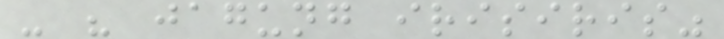- " jagung irisiris"
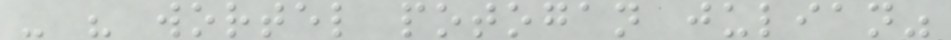- " wortel potogan julian"
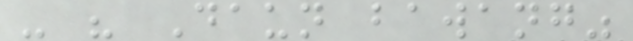- " Daun bawang"
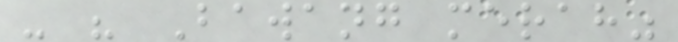- " Bawang merah"
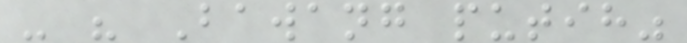- " Bawang putih"
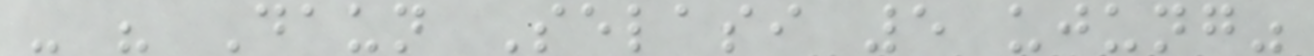- " Daun Selasi 5 ujung"
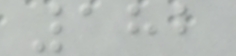182
